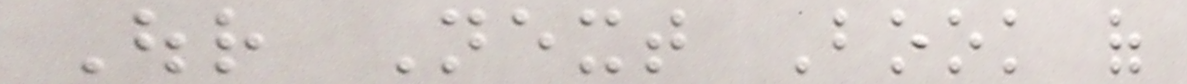Our Next Book of
